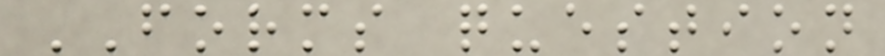FORMS question
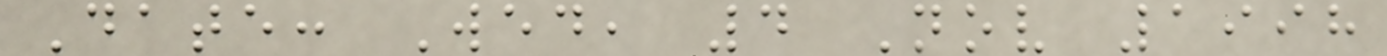Date: Wed, 4 Nov 1998
